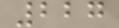227
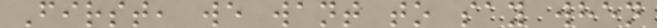First, we want to say when
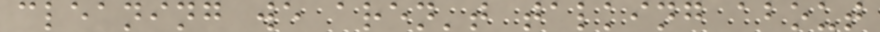cleaning we aren't talking about
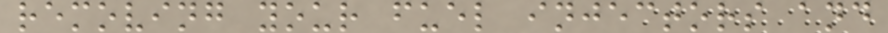removing your fuel injectors and
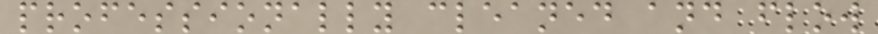professionally cleaned and flow
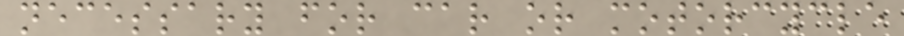necessary for car or motorcycle
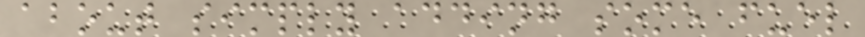about simply adding some fuel
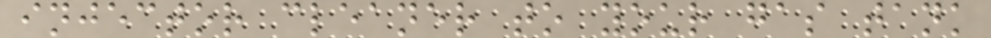injector cleaner to your gas tank
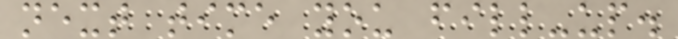next time you fill-up.
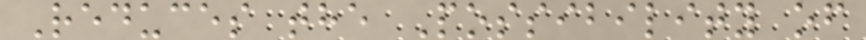Reduces the Possibility of
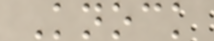Knock
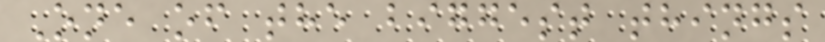One of the biggest things
